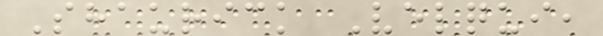Shaurick Velqui,
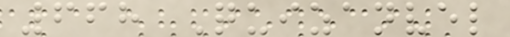668 Quizanvel
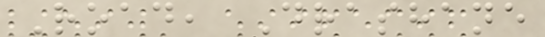Road, Drashane
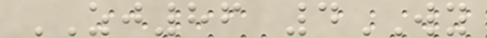ZJ86 4WY
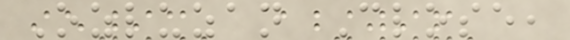Ozluzan Close,
